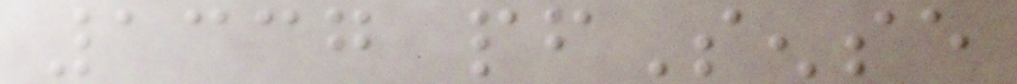1337 pfSense
